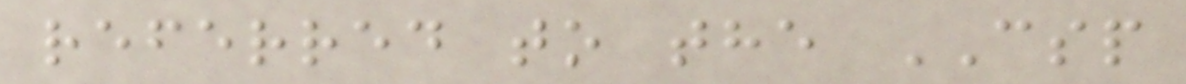referred to the CSP
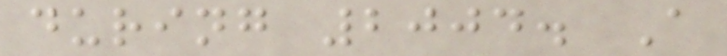during 2004. A
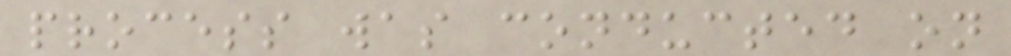process was conducted on
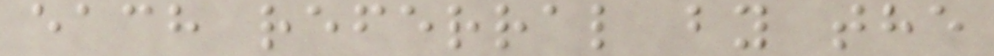each referral by the
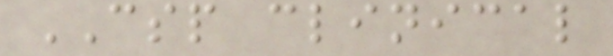CSP clinical
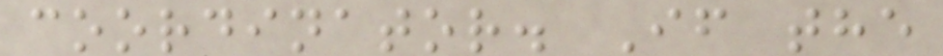coordinator. If the
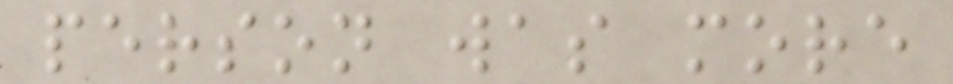person was more
